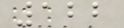122
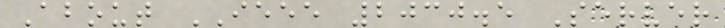About IEEE 2030.5 Server
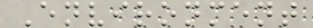Environment
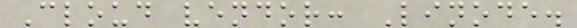Cloud vendor: Linode.
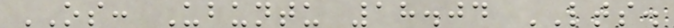OS: Ubuntu 18.04 LTS.
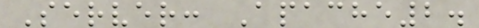Server: Apache2.
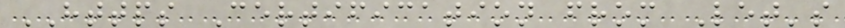HTTPS Certification from Let's
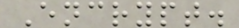Encrypt.
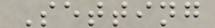Setting
